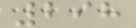298
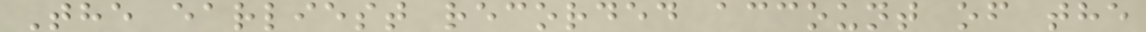The earliest recorded account of the
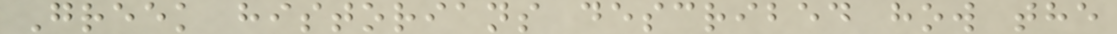Greek historians described how the
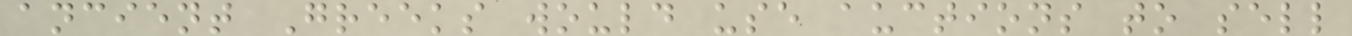ancient Greeks would use auctions to sell
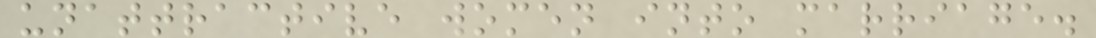unattractive women into marriage.
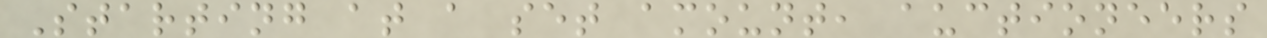Starting at a set amount, auctioneers
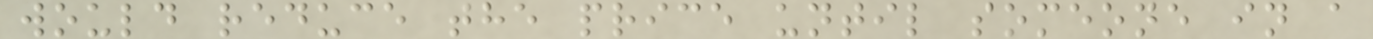would reduce the price until someone in a
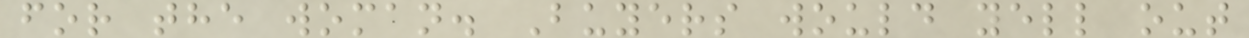for the woman. Buyers would yell out
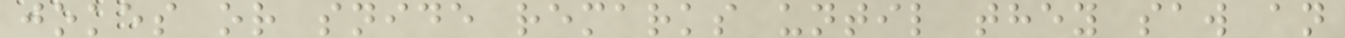jokes or snide remarks until they saw an
